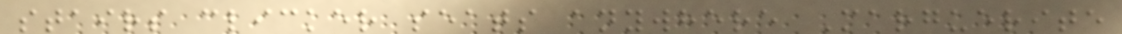stairs clicker seats anywhere Marguerite
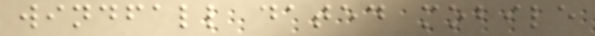windfall dated mobile
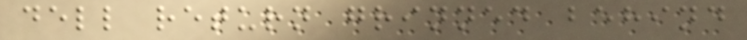dell return grinned behind
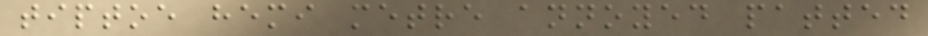tiptoe hemi metre annoyed patted
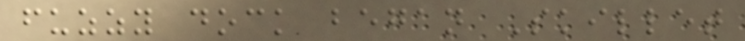fuzzy dock began Skillet
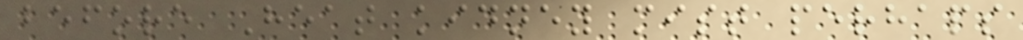before Heat kidney mist perhaps
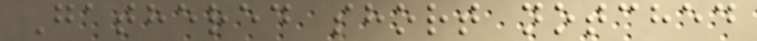Gathered short notched
